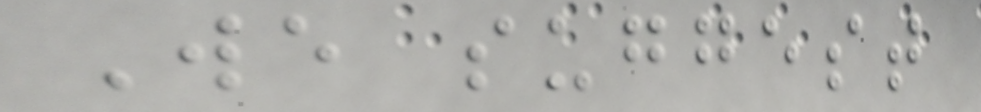We suggest
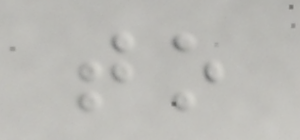to
